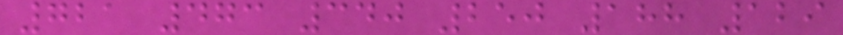721 473 340 250 188 129
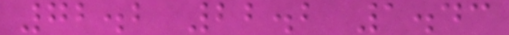72.2 22.2 1.43
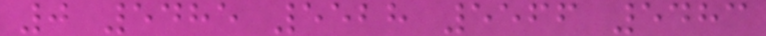0 5485 5528 5566 5483
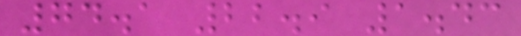74.1 22.9 1.43
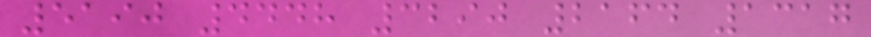5190 4448 3290 2164 1317
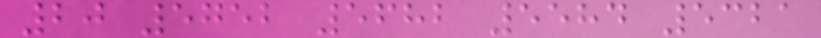20 5752 5682 5584 5321
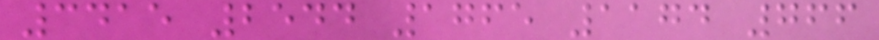3415 2544 1765 1174 766
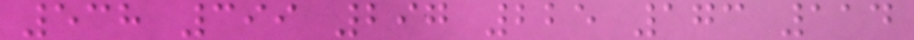538 399 297 225 173 114
